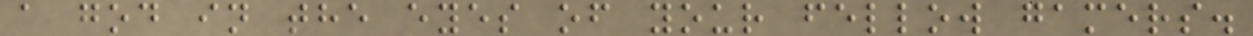a god in the eyes of your fellow gamers.
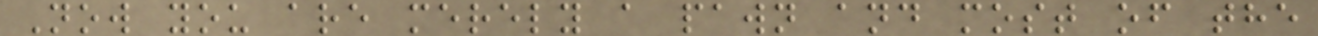Now you are merely a pawn and most of the
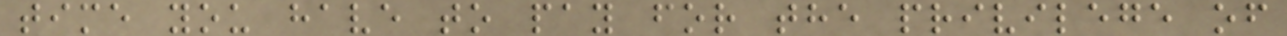time you have to pay for the privilege of
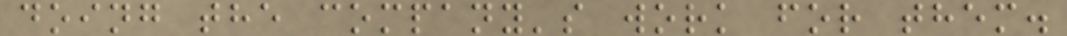doing the company's work for them.
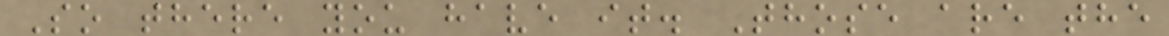So there you have it. Those are the
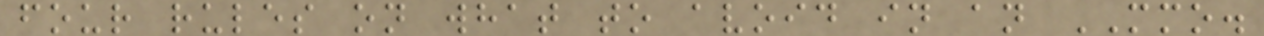four rules on what to avoid in an MMO.
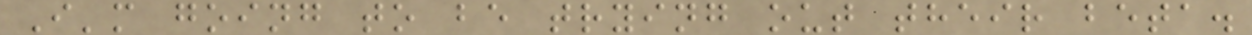I'm going to be trying out their beta.
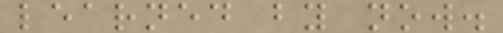learned by now.
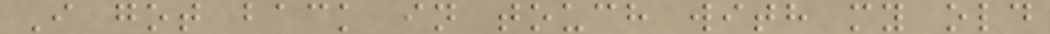I got back in touch with my old
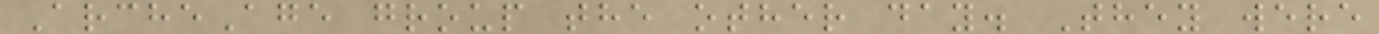ArcheAge group the other day. They were
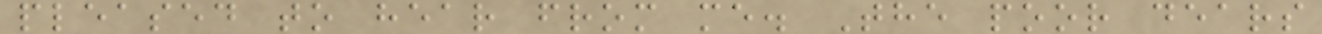pleased to hear from me. The poor dears
